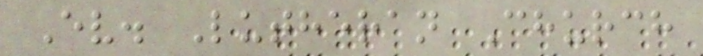Ev. Lutheran Church
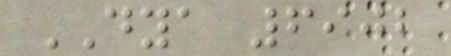DYA 6902
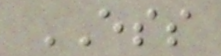ESS
